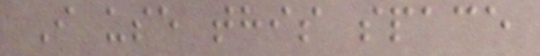I use this space
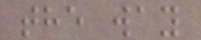the way
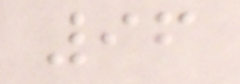96
